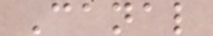Canal
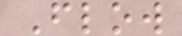Flow
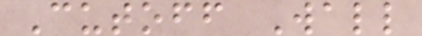Cutoff Wall
